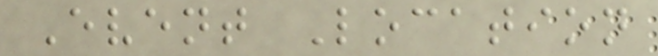Event Location
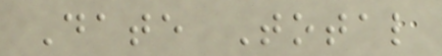Date Total
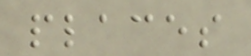places
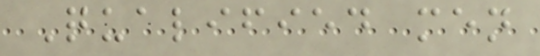Qualified men
